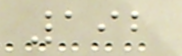192
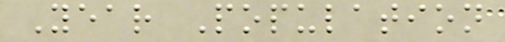Year Population
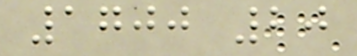1700 20
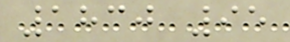1830 95
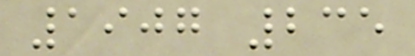1907 235
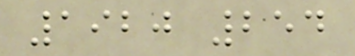1920 254
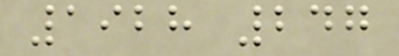1928 247
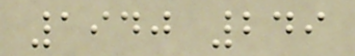1940 249
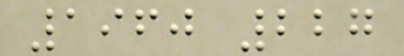1960 227
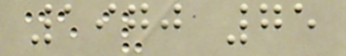1970 75
